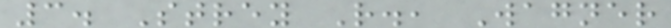3. Strey R., Wagner
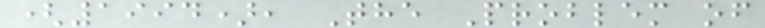(1994), The Problem of
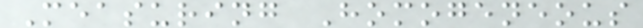Measuring Homogeneous
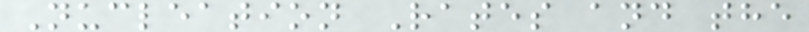Nucleation Rates and the
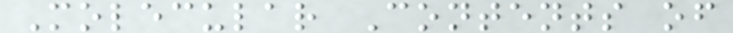Molecular Contents of
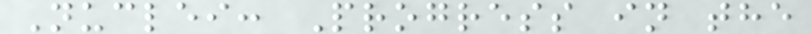Nuclei: Progress in the
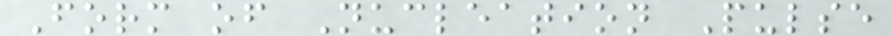Form of Nucleation Pulse
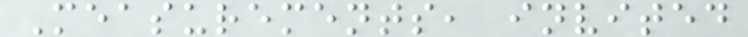Measurements, invited
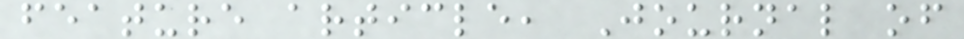feature article, Journal of
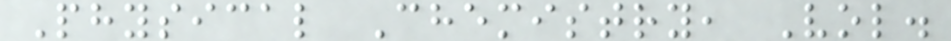Physical Chemistry, Vol.
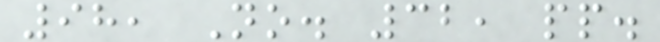98, No. 32, pp.
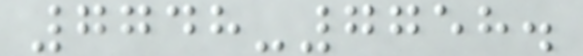7748-7758.
